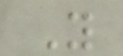Y
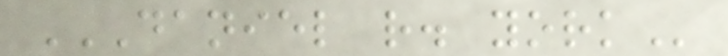DANIEL R. YORK
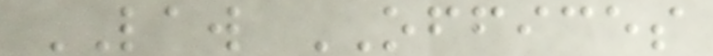LAW OFFICES
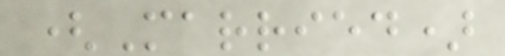(Married)
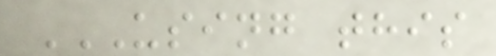USING THIS
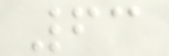63
